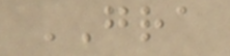GRA
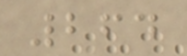264
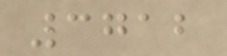3712
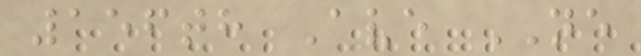156th Ave NE
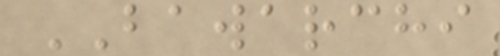BAWARCHI
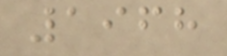1968
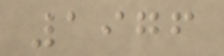1976
